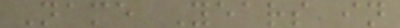Name Years in
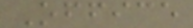Office
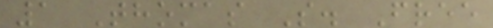1 Thomas S. Free
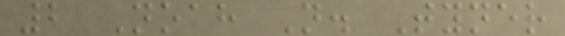2 Noah N. Tyner
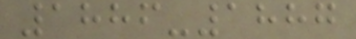1886-1887
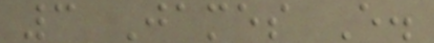3 James E.
